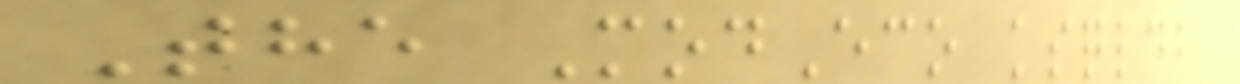The ModEco ksqldb
